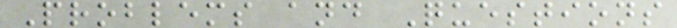Problems and Questions
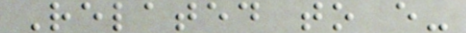Related to e-
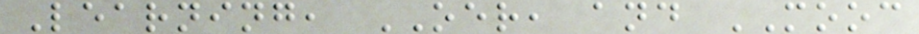Learning, OER, and MOOC
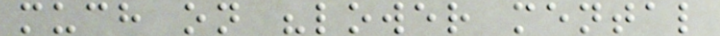much on "lower mental
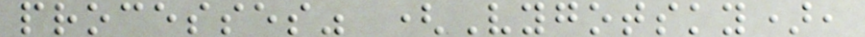processes" (Vygotsky),
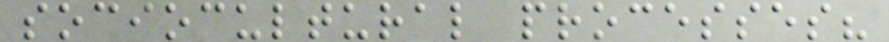sociocultural processes?
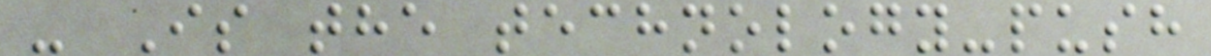- Is the technology-push
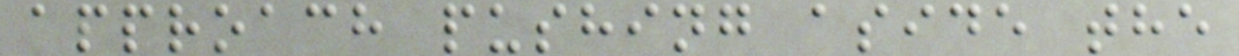approach pushing aside the
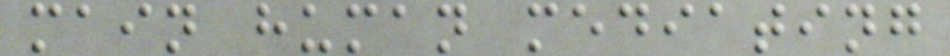main human mediating
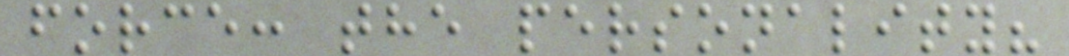force: the personality?
